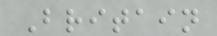Britain
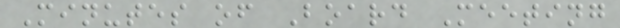Minutes of Board Meeting
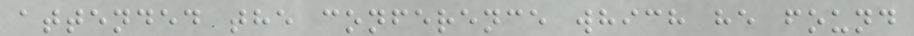attended the conference which he found
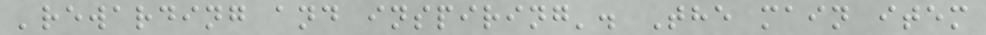'rewarding and inspiring'. The main item
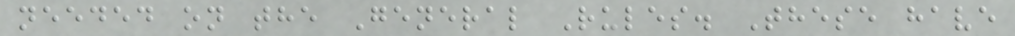needed on the General Rules. These have
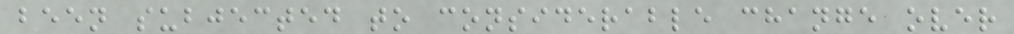been subjected to considerable change over
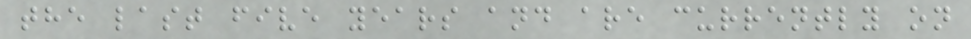the last five years and are currently on
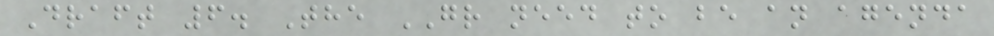Draft 6. The GR need to be an agenda
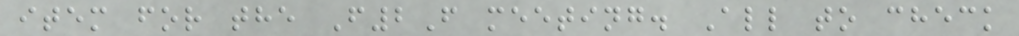item for the F2F meeting. All to check
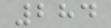284
